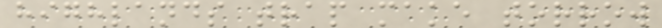highlands trap make torrow
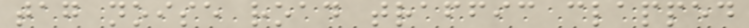tag noise road traffic clapped
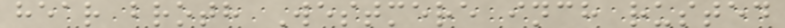hear broth Westmere inch rusted
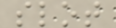slot
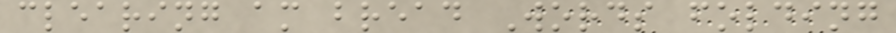clearing am bread Words folding
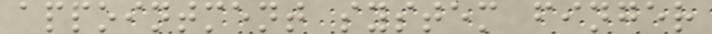appointment system finger
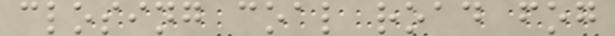closing coal road fog
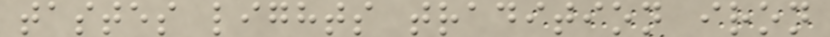tastes lights tradition iron
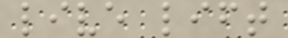live lift
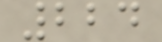224
